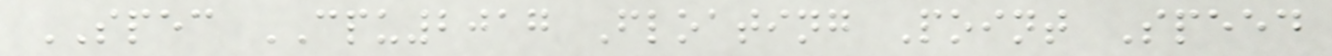SPEC CPU2017 Floating Point Speed
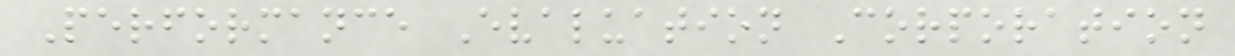Performance Evaluation Corporation
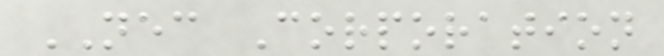NEC Corporation
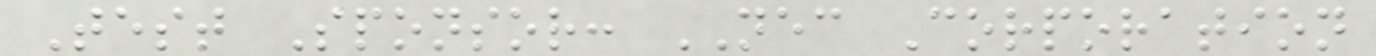Test Sponsor: NEC Corporation
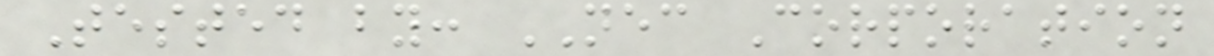Tested by: NEC Corporation
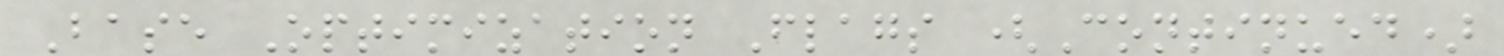Base Optimization Flags (Continued)
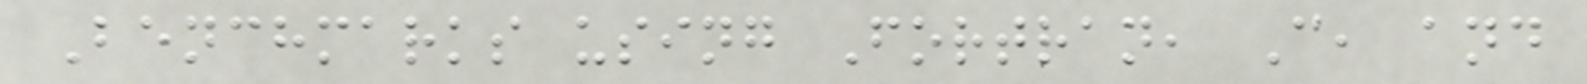Benchmarks using Fortran, C, and
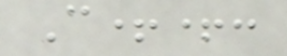C++:
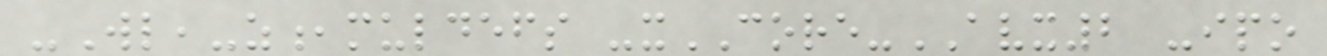-Wl,-z,muldefs -xCORE-AVX2 -ipo
